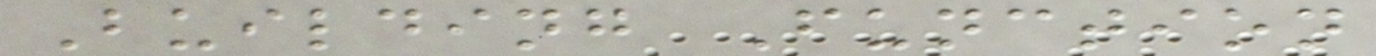Building Function
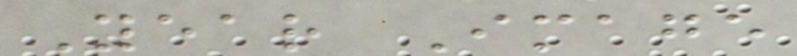Year Image
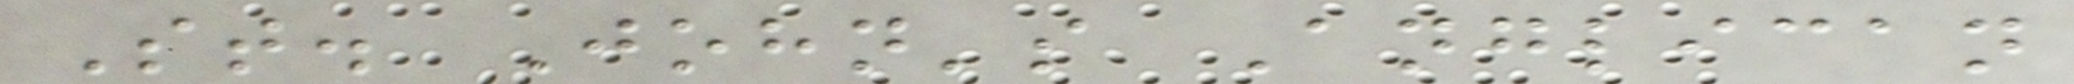St. John's Anglican
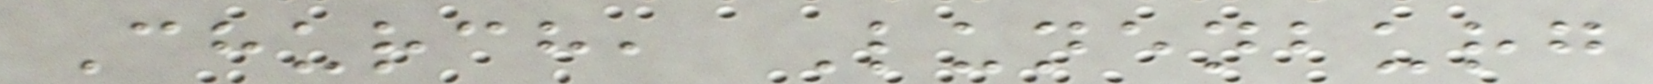Church, Lunenburg
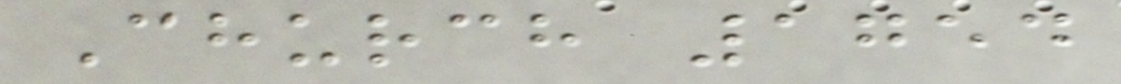Church 1754
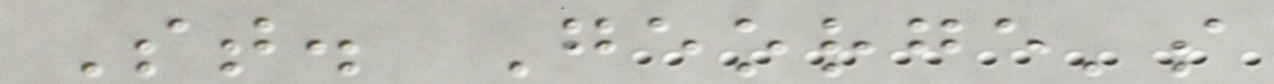St. George's
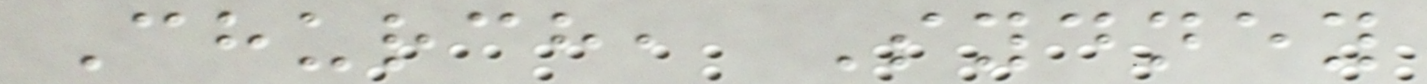Church, Sydney
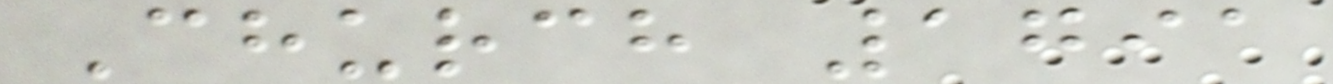Church 1791
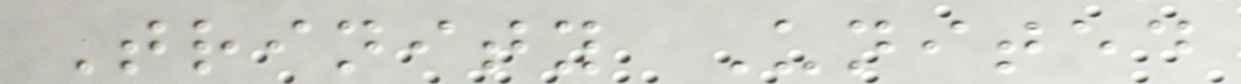Trinity United
